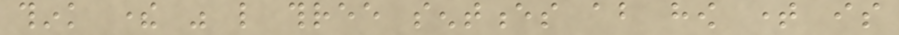think there was like three sentences about how time is
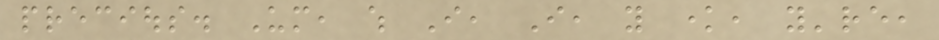precious. Um, which I, I, you know, you're,
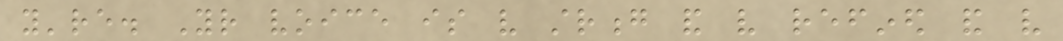you're. Your voice is very strong and very refined and very
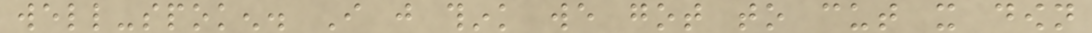well-spoken. I just think we got to cut it down
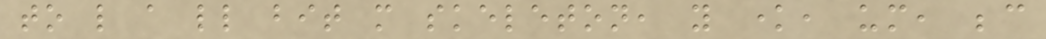to like a little bit more skeleton, you know, um, because
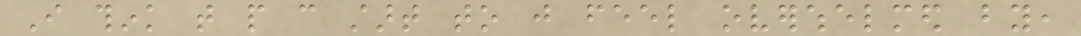I think that people can start to just feel overwhelmed by,
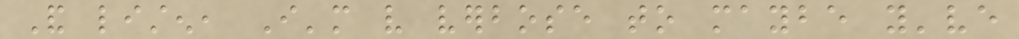And listen, I'm very verbose to maybe you've
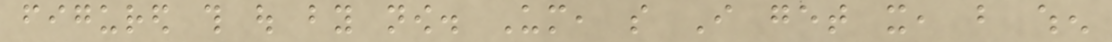figured this out by now. Um, so I get it, but when
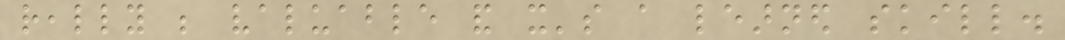really be valuable and it's a learned skill.
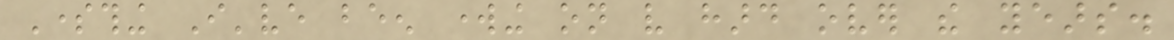Something I've been working on very hard over the years.
